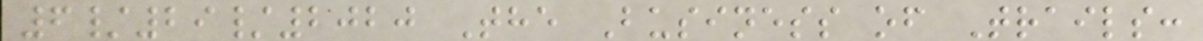6/29/2020 The Business of Trails:
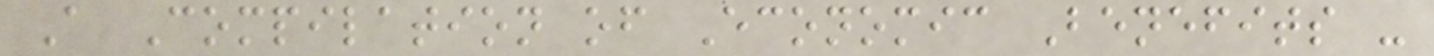A Compilation of Economic Benefits -
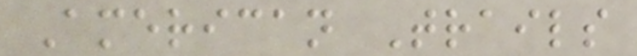American Trails
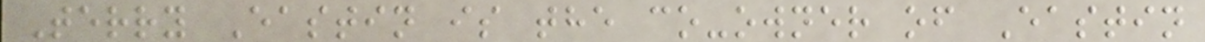Terry Eastin is the co-owner of Eastin
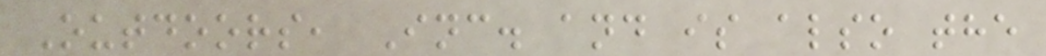Outdoors, Inc. and is also the
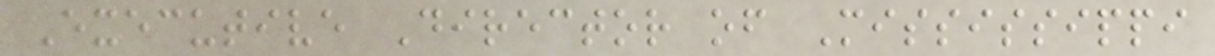Executive Director of Mississippi
